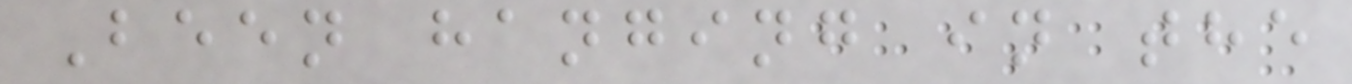Been hanging in the
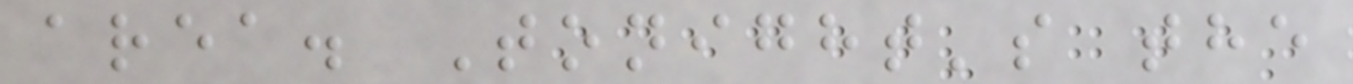area. Tonight's the
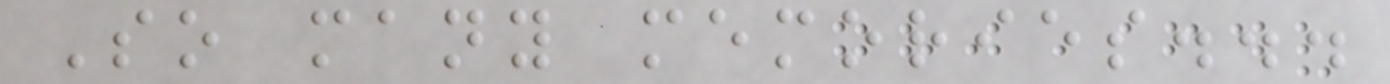So many memories...
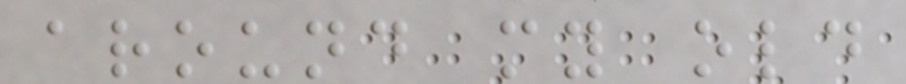around my old
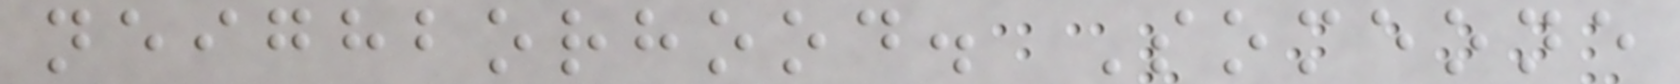neighborhood. Someone
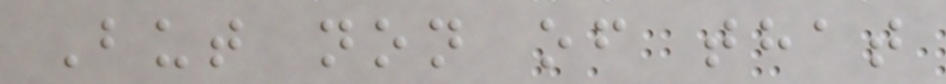But non of that
